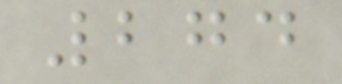274
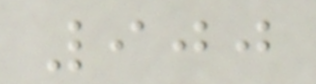900
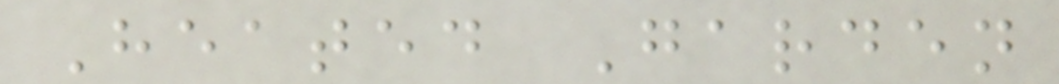Heated Garden
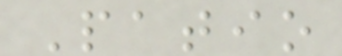Patio
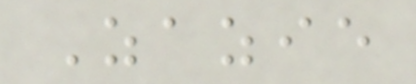Zazie
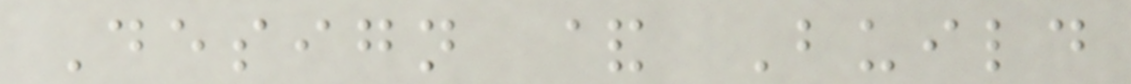Design & Build
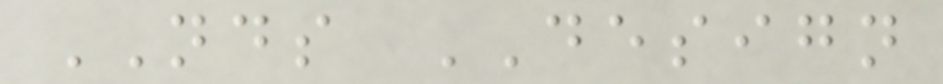NDS DESIGN
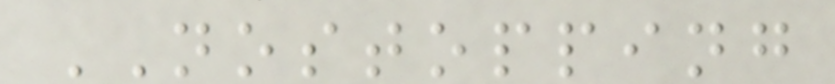NOSTOPPING
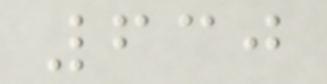630
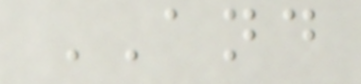AND
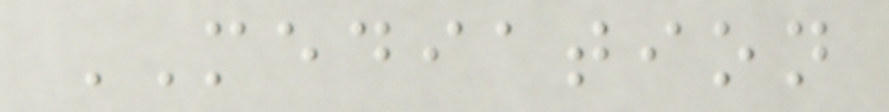MEDIATION
